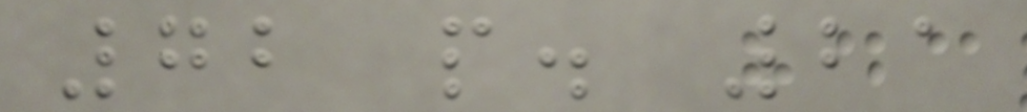72 p. 21
